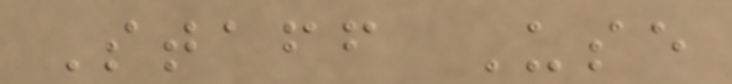Staff Use
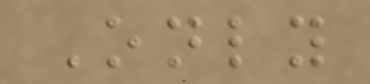Only
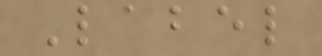Label
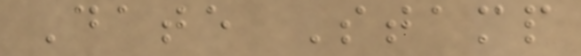Date Stamp
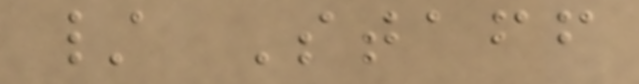/ Staff
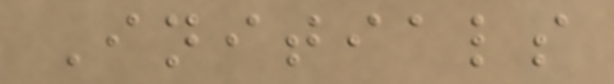Initials
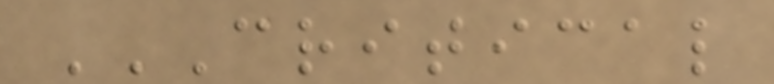CRITICAL
